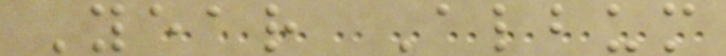Year Album
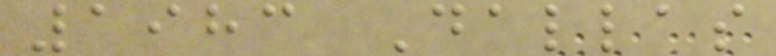1983 Dallas
